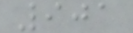901
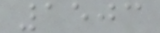1503
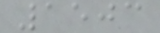1503
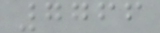7766
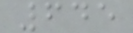645
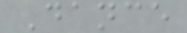Dance
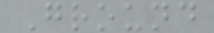Ground
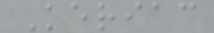Keriac
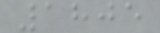1805
